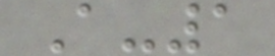A-1
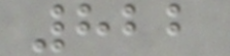822
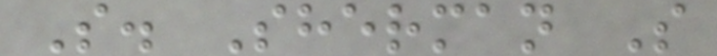S. Sherman S
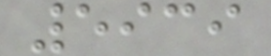5939
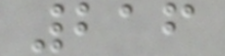216
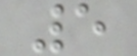5
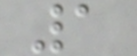1
